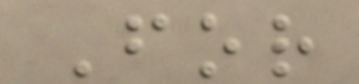For
